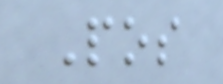Pos
